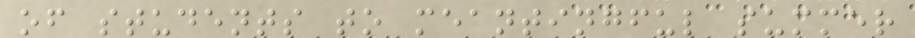of students to meantingful summer
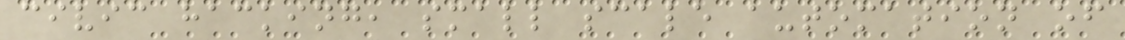civic hacking, small scale automation of
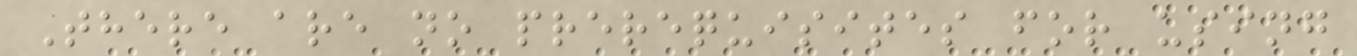There are no prerequisites for using
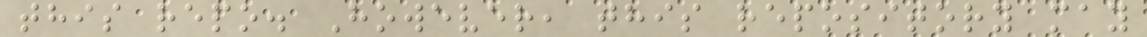this repo. However, this repository may
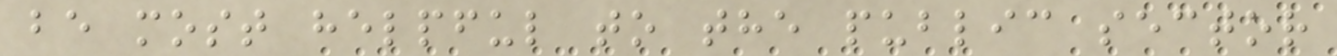be most helpful to the public sector
